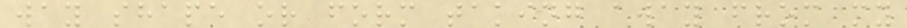way shape or form taking away from my
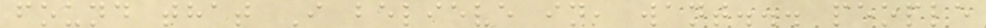found that I believe in, want... people
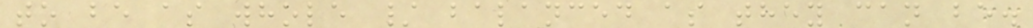to be as whole / balanced as they can be.
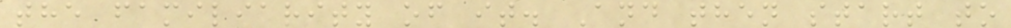the familiarity of it. And then start to
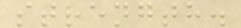strength.
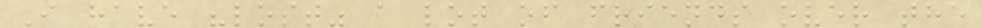I have "lost" a lot of friends over the
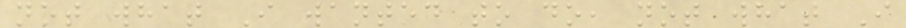not what I wanted to do, not what I
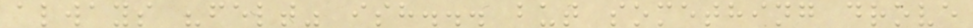always "felt" ish... but something drove
